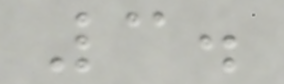3.
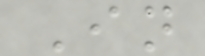In
